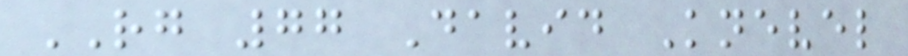RG 77 David Knevel
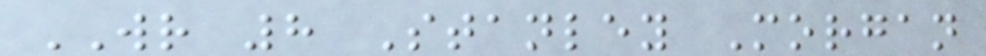WR 8 Stanley Morgan
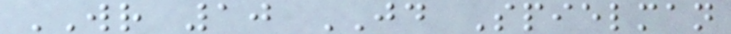WR 10 JD Spielman
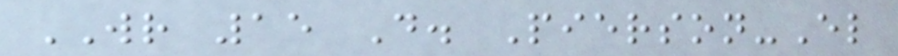WR 15 D. Pierson-El
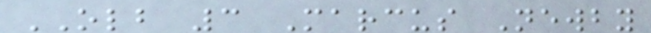OLB 3 Marcus Newby
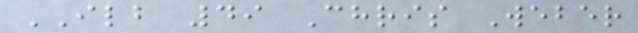ILB 49 Chris Weber
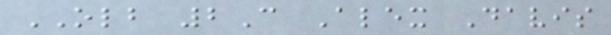OLB 2C Alex Davis
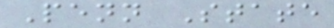Penn State
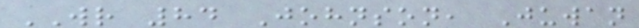WR 84 Johnson, Juwan
